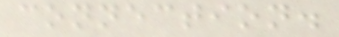connection.
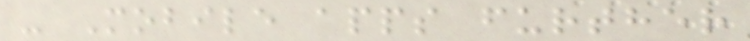- Mobile apps further
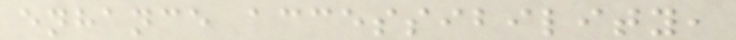enhance accessibility,
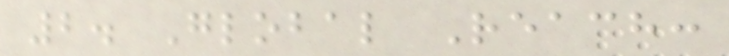2. Global Reach:
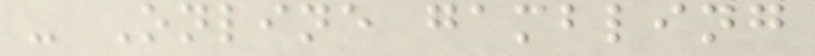- Online gambling
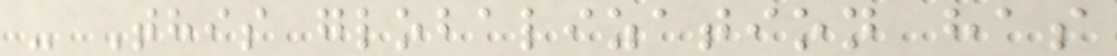- This globalization has
